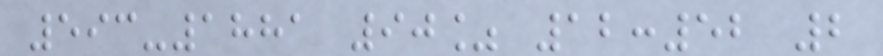593-1881 90% 12:52 2
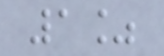1%
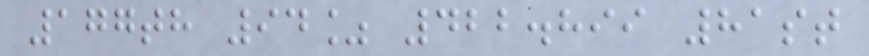177th 94% 422.899 81st
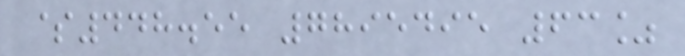$448.55 7895495 63%
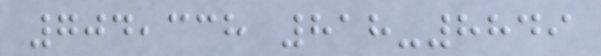704,338 818-8849
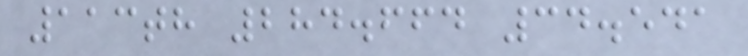113th 284.664 34.541
